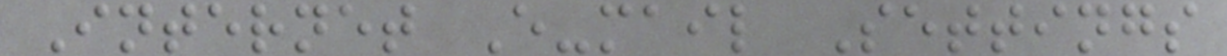Internet E-mail Settings
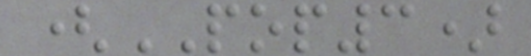(POP3)
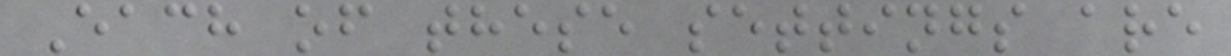Each of these settings are
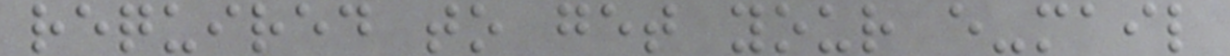required to get your e-mail
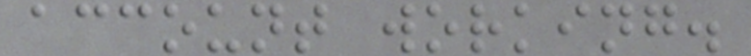account working.
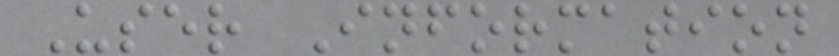User Information
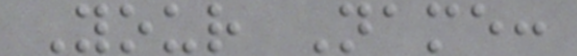Your Name:
